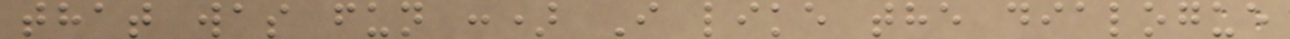that was fun :) I like the dialogue
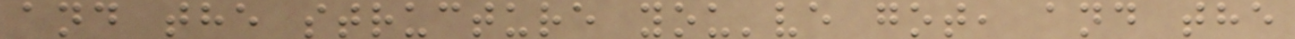and the structure you've got, and the
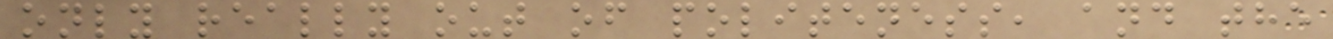only really out of politeness, and the
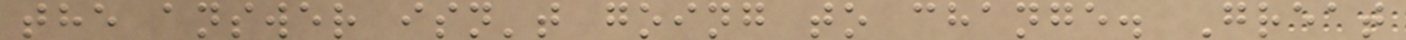the answer isn't going to change. Great
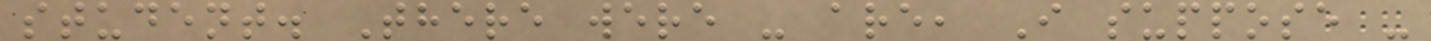student. There were - are, I suppose -
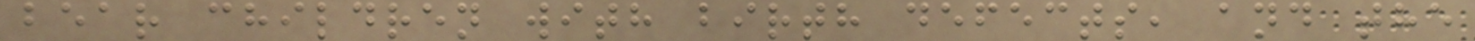bear children with birth defects, and the
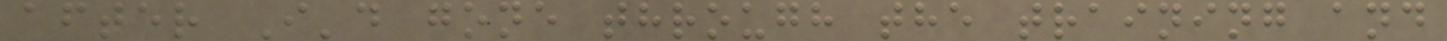after I'd gone through the training and
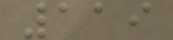119
